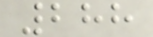288
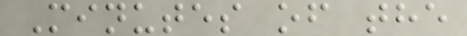Minutes of the
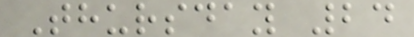Thursday 24
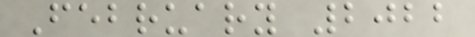February 2022
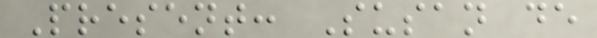Present: Susan de
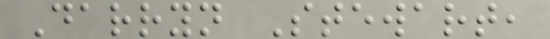Darryn Stewart,
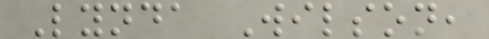Lynda Wilson,
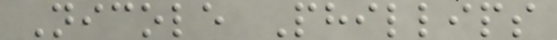Nicole Phillips
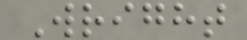Wright
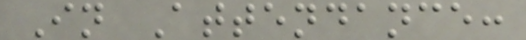In Attendance:
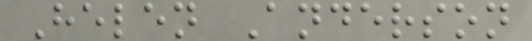Helen Anderson
